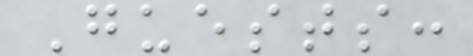Guests:
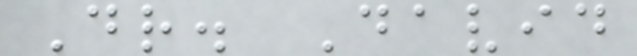Dr. David
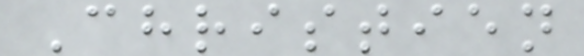Christien
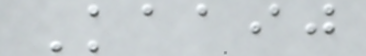Kaaij
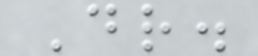Dr.
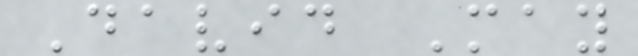David May
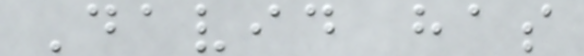David has
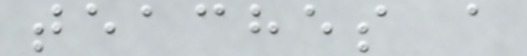teaches a
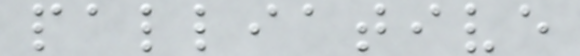palliative
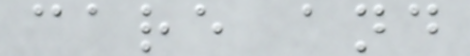care and
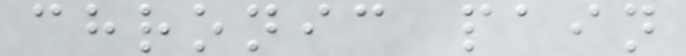chronic pain
